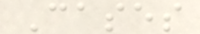Cases
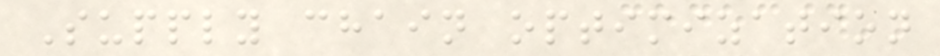Supply chain optimization
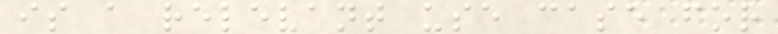is a relevant use case for
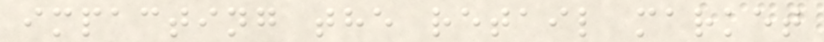impacting the retail market
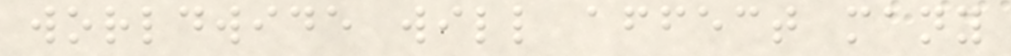worldwide will affect many
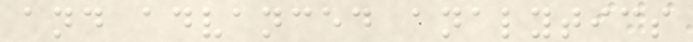and advanced analytics
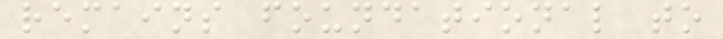remains foundational to
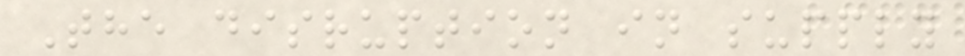The disruption in supply
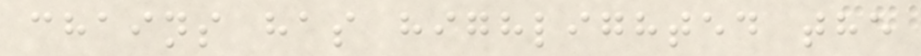chains has highlighted the
